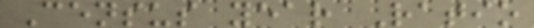Census year Ratio
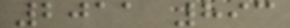2011 893
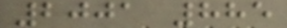2001 885
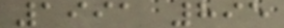1991 895
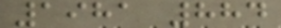1981 884
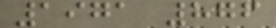1971 876
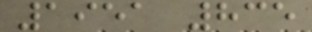1951 835
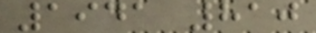1941 810
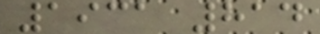1931 814
